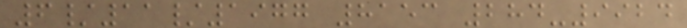6/11/1977 8153 284-9924
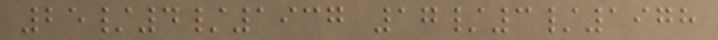25/4/1937 17/3/1978
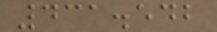431.542
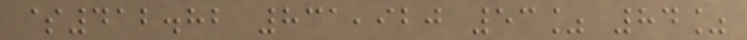$412.82 831,920 53% 84%
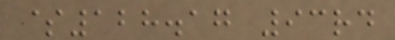$128.17 93rd
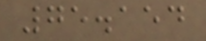75.154
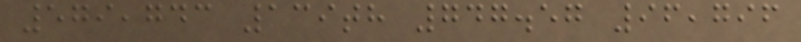579,743 139th 747.57 96,796
